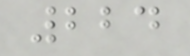224
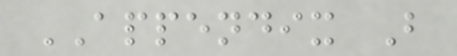APPENDIX B
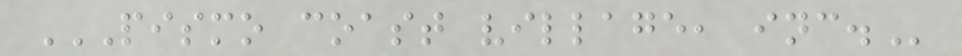PISMO COAST VILLAGE, INC.
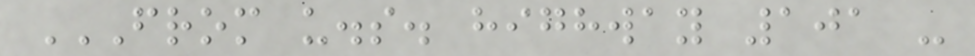FROM U.S. HIGHWAY 101 -
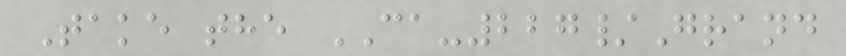Take the CA-227/Grand
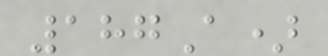187A)
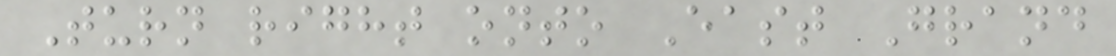Turn right onto East Grand
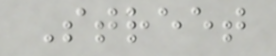Street
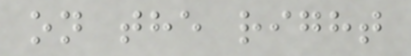on the right
